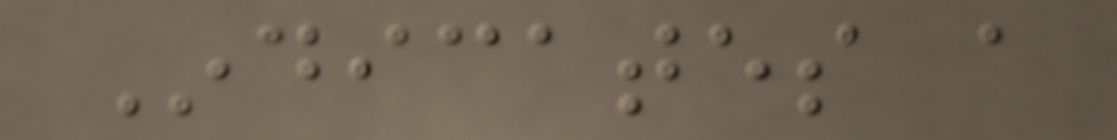Indicates a
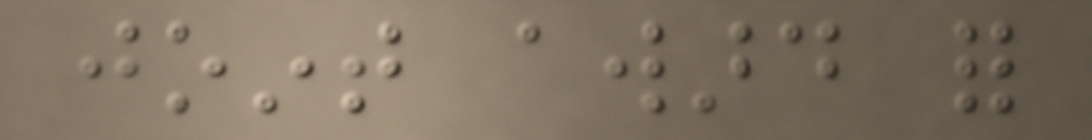joint award for
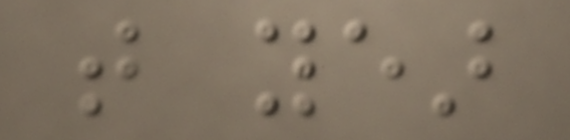that year
